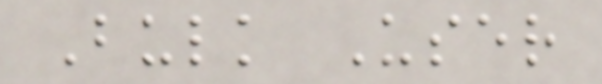Bulk User
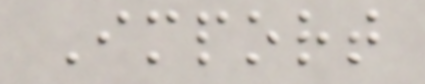Import
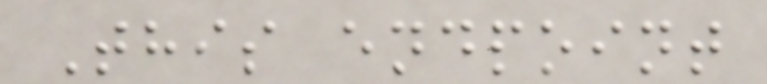This endpoint
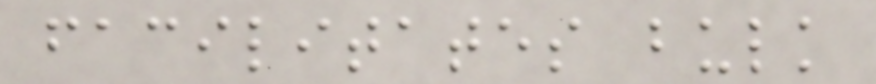facilitates bulk
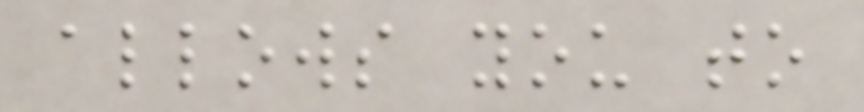allows you to
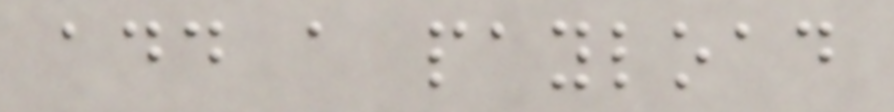add a payload
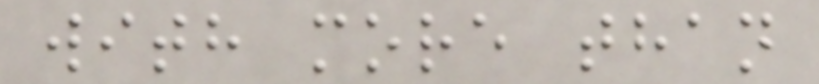with more than
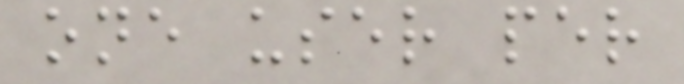one user per
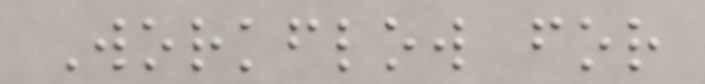Workflow for
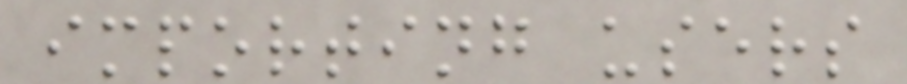importing users
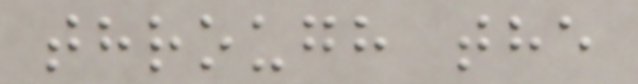through the
